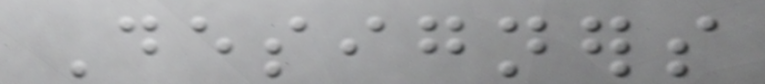Designers
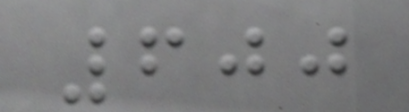600
